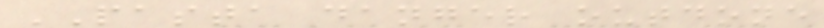PASTA danger outdone
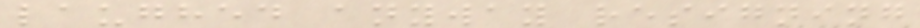laughed anyway resigning
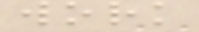work
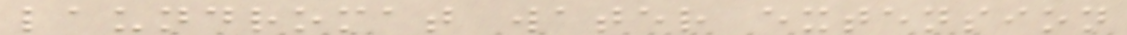laundromat water extension
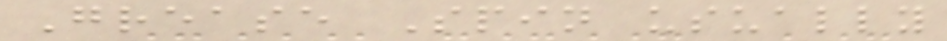Grease Spin usually
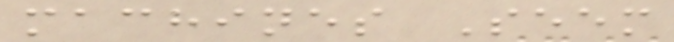machines Seem
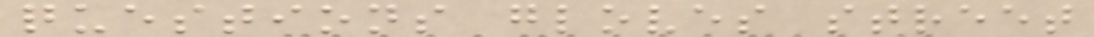questions gloves street
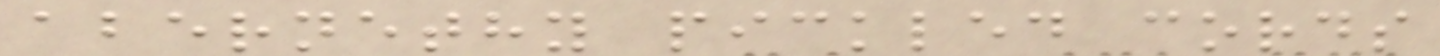abernethy pickled cords
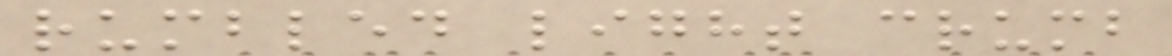rumbled light crumb
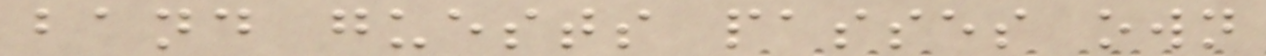band guests passes own
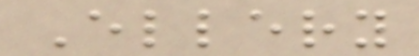Ellery
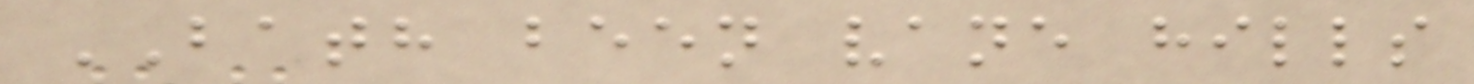BATH been vane hills
